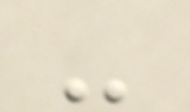-
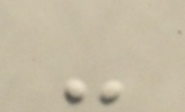-
